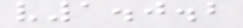v1.0.2
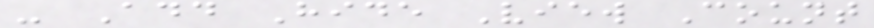- Add Hide View Count
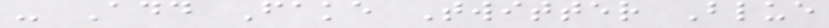- Add Fake Twitter Blue
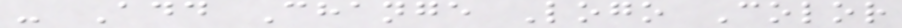- Add Change Logo Color
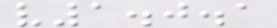v1.0.1
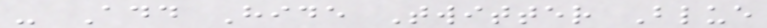- Add Hide Twitter Blue
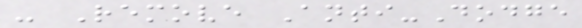- Remove Anti-Dodge
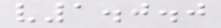v1.0.0
